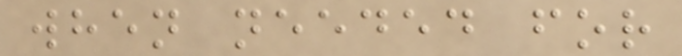when needed for
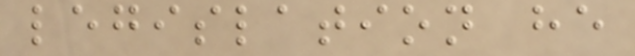legislation he
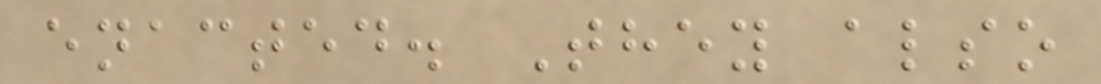enacted. They also
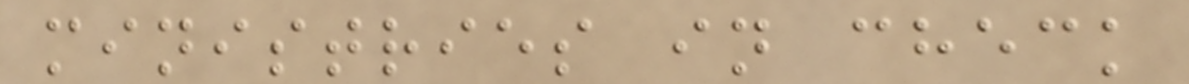ministries in check
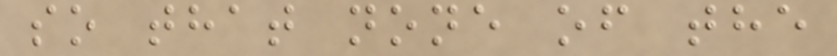so that none of the
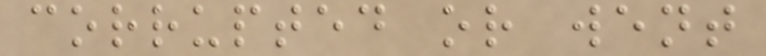corrupted or went
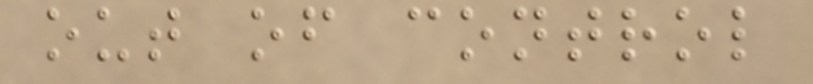out of control
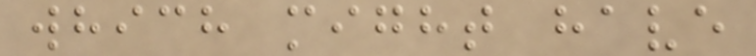which might have
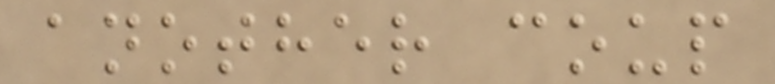another coup
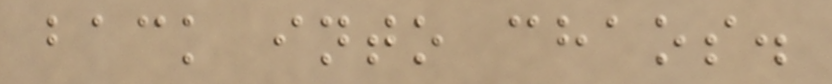back into chaos.
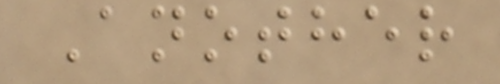Another
